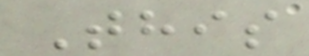This
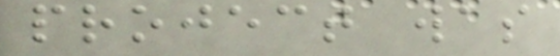project was
